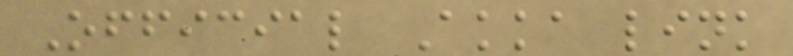Official Akka link
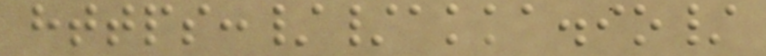https://akka.io/
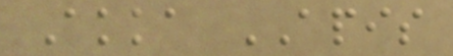Akka APIS
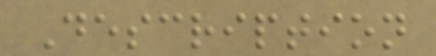Description
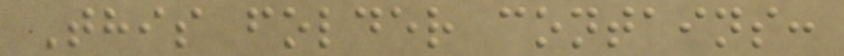This folder contains:
